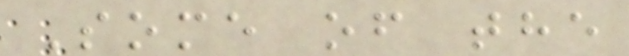Some of the
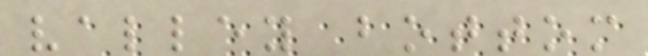valley bottom
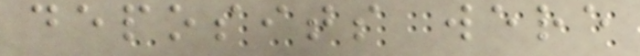deposits were
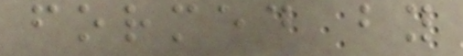formed by
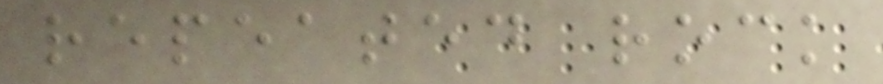repeated rock
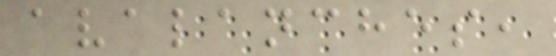avalanches,
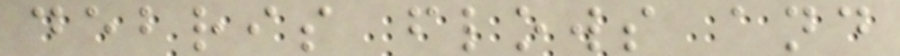debris flows and
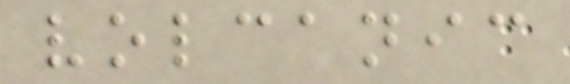volcanic
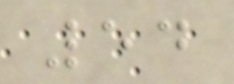54
